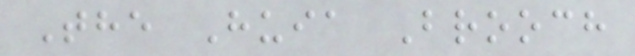The Huia Brooch
